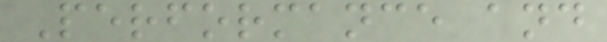Performance and
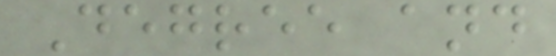Degree and
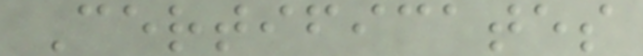Certificates
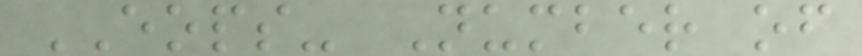EOPS- Number of
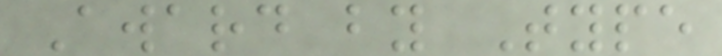Award by Type
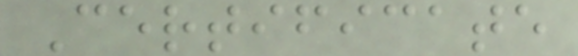Certificate
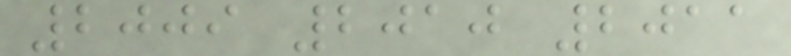2009 2010 2011
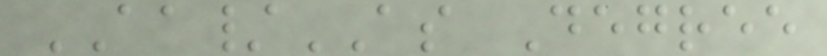AA/AS Degree
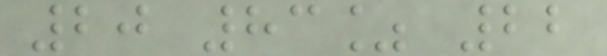20 83% 22
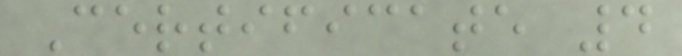Certificate 4
